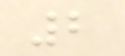2
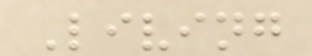Living
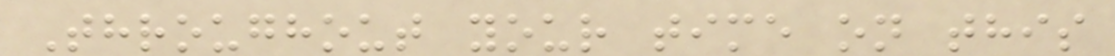Throughout your time on this
